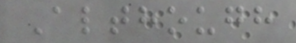Although
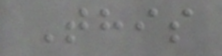This
